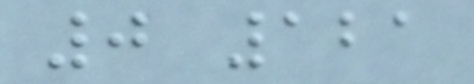0 121
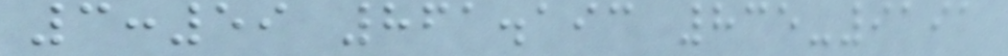3:59 861.193 835-9191
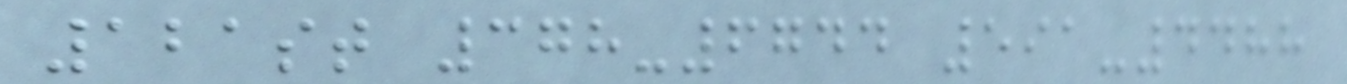121st 378-6744 591-4488
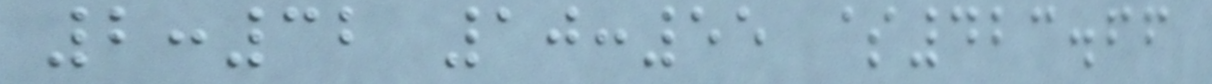2:32 10:55 $423.66
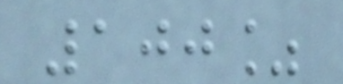100%
